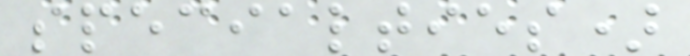specialties)
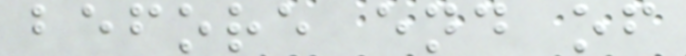before end of
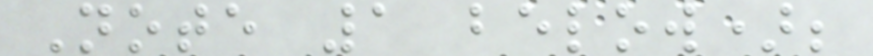Note 1 below);
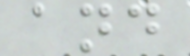and
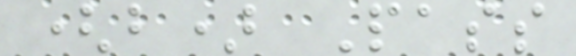(b) Pass
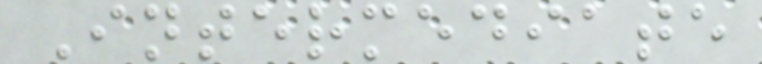Intermediate
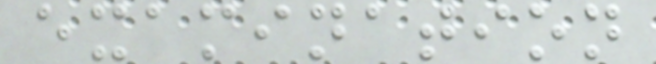examination
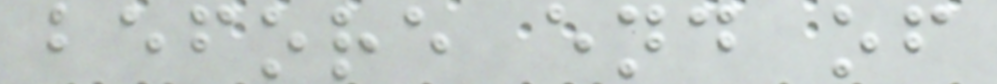before end of
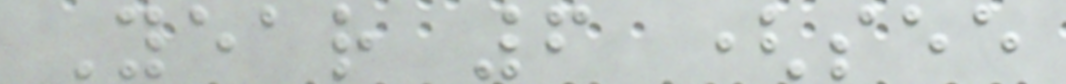Year 6 (see
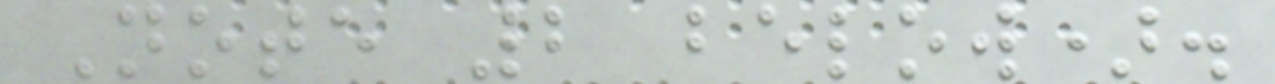Note 2 below).
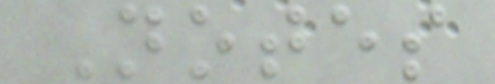Notes
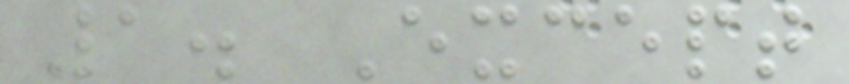1. Except
